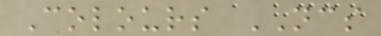Colours NCS
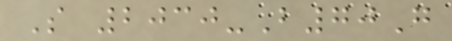S 2030-B70G
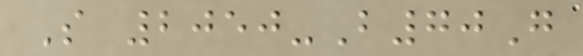S 2050-B70G
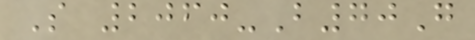S 2060-B70G
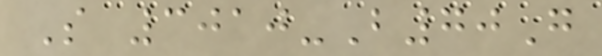S 3010-B70G
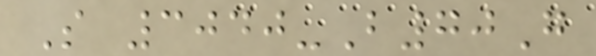S 3040-B70G
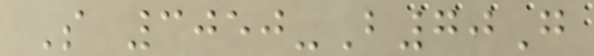S 3050-B70G
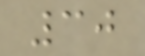30
